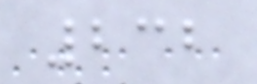232
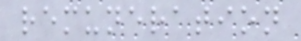remuneration
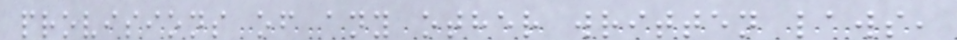provisions of any other written laws,
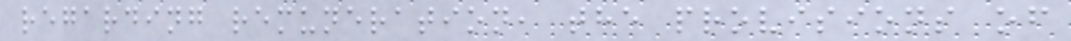regarding remuneration, the provisions of
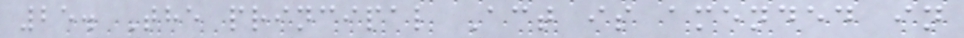25. The principal Act is amended in
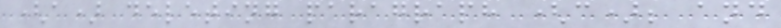(a) deleting paragraph (c); and
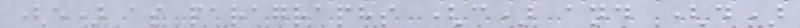(e) as paragraphs (c) and (d)
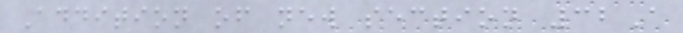Addition of new section 32A
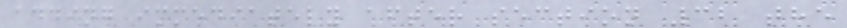adding immediately after section 32 the
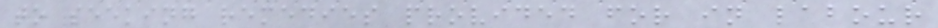to seeking remedies provided for in labour
